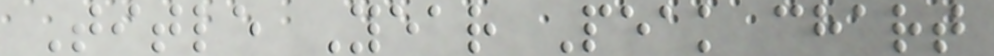Title Year Peak chart
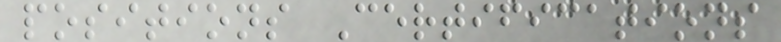positions Certifications
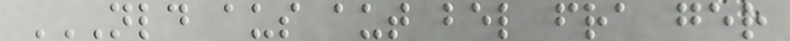NLD AUS AUT BEL FRA GER
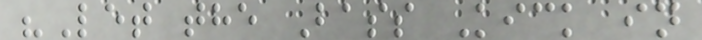"Let the Bass Kick in
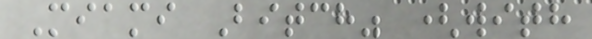Miami Bitch" (with
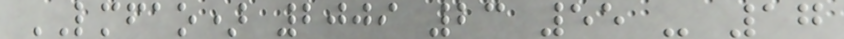LMFAO) 2009 23 55 - 17
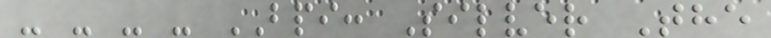- - - - BPI: Silver The
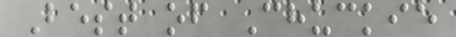Best of Chuckie
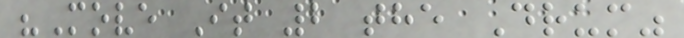"Move It 2 the Drum"
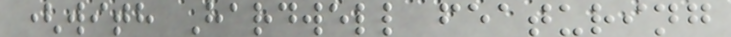(with Hardwell featuring
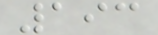193
